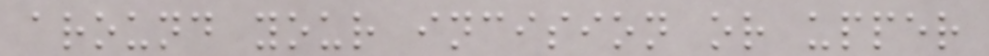around your incision or upper
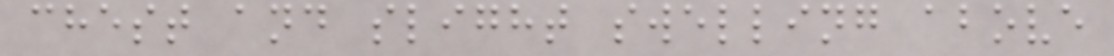chest and slight swelling above
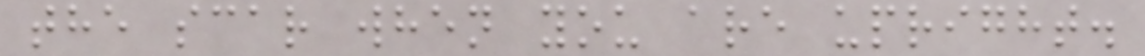the scar when you are upright.
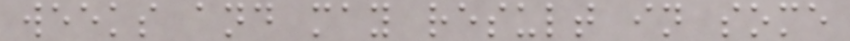weeks and may result in some
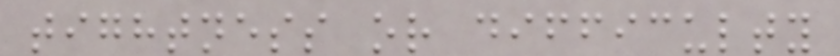tightness or difficulty
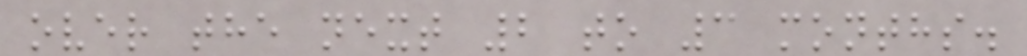over the next 2 to 3 months.
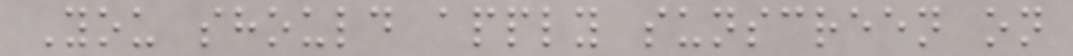You should apply sunscreen on
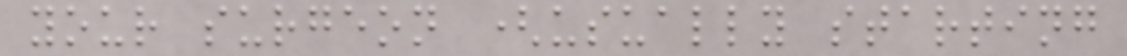your surgeon (usually starting
